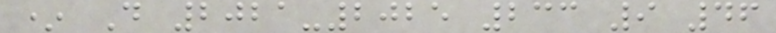* D 2021-2025 233 9 46
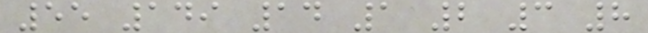55 149 14 1 2 3 8
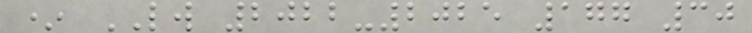* LW 2022-2025 177 30
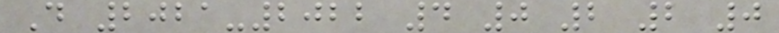D 2021-2022 4 0 2 2 0
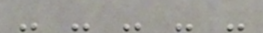- - - - -
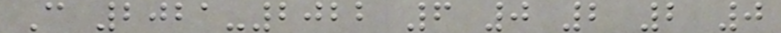C 2021-2022 6 0 2 2 0
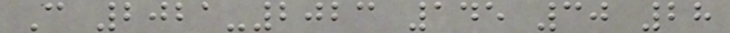C 2021-2023 145 30 28
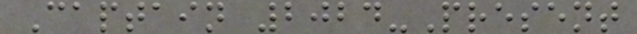Captain 2024-Present
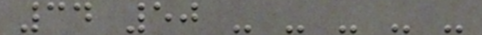34 50 - - - - -
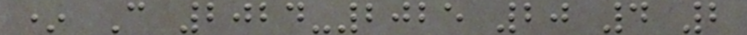* C 2024-2025 20 4 2
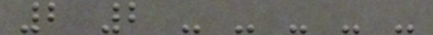2 2 - - - - -
